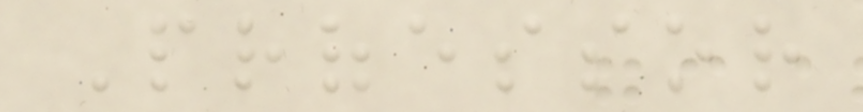Professor
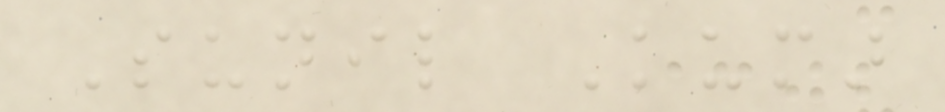Sunil Kumar
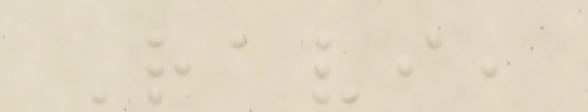Ravi,
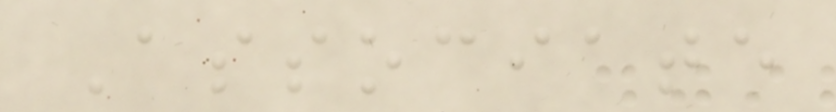Associate
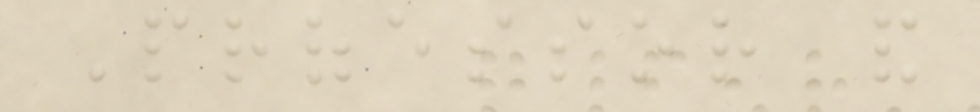Professor and
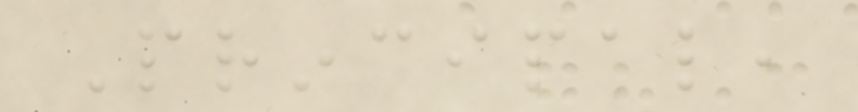Principal,
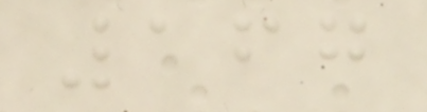167
